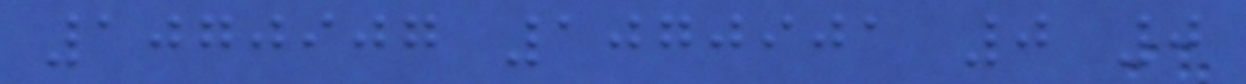1070907 1070901 0 0
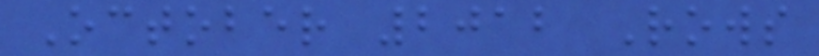October 2012 Rows
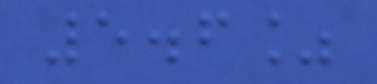5.6%
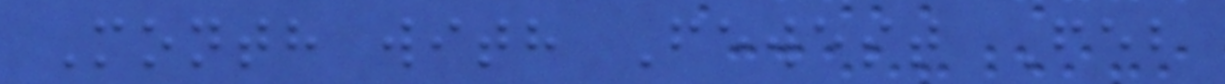Month with Fewest Feb
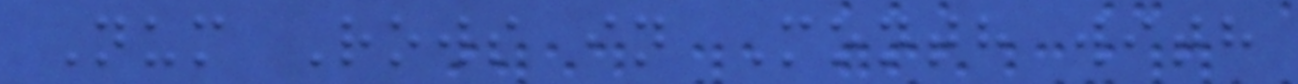Num Rows in Month with
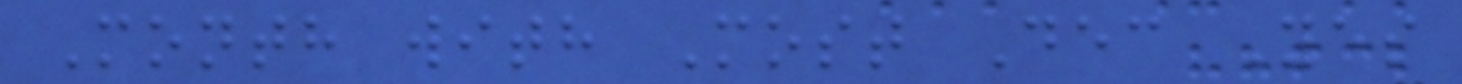Month with Most Dec Yes
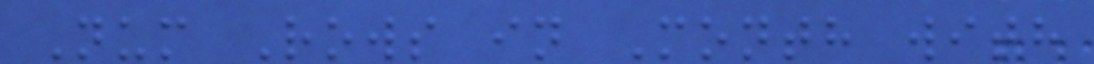Num Rows in Month with
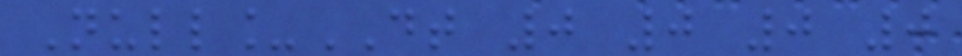Null_DT 0 0 0 0
